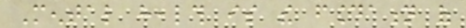Mental health is the foundation of
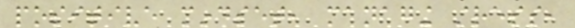positive mindset, managing stress,
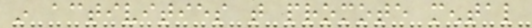in activities that promote mental
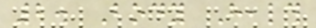2. Body Health
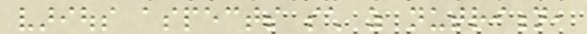various aspects such as nutrition,
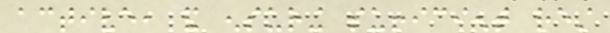active, and ensuring sufficient rest
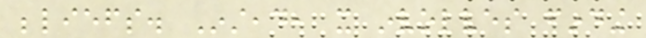beliefs. Instead, it involves finding
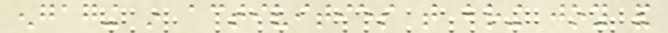engaging in activities that bring joy and
